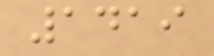1419
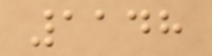1148
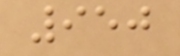950
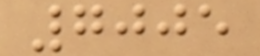7005
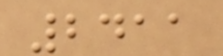2411
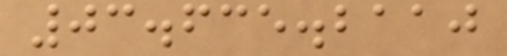03.635.2110
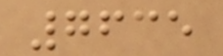7635
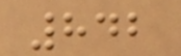842
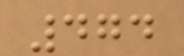474
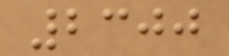2300
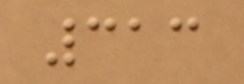313
